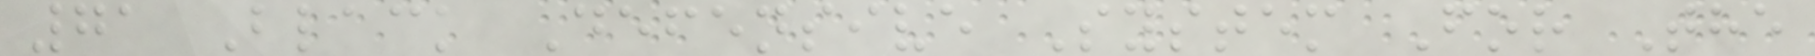71 Black Defensive System For The
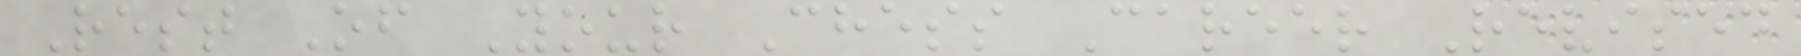Rest Of Your Chess Career Revised
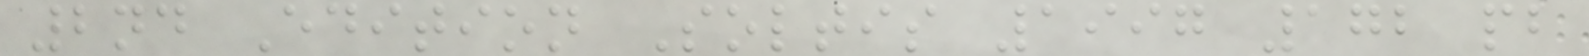2nd Edition Soltis 1997 172 pb
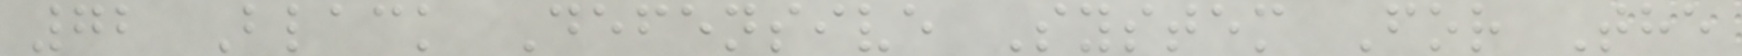72 Black Defensive System For The
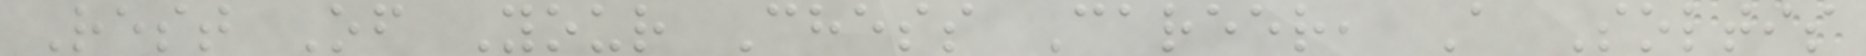Rest Of Your Chess Career, A Soltis
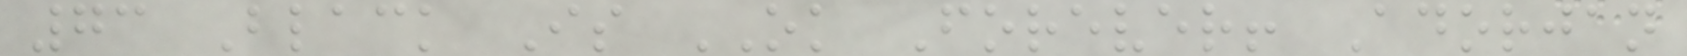73 Black Is OK Forever! Adorjan
